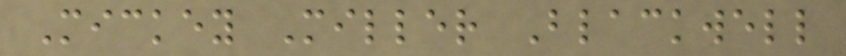Mickey Miller Blackwell
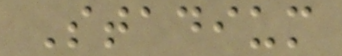Stadium
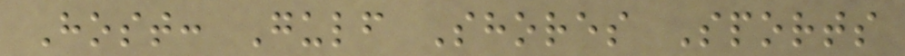Host: Gulf Shores Sports
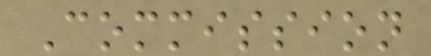Commission
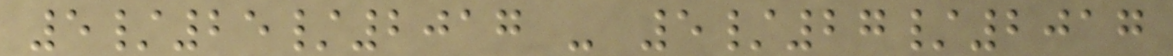5/25/2017 - 5/27/2017
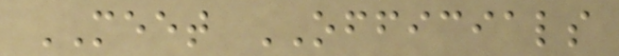MEET OFFICIALS
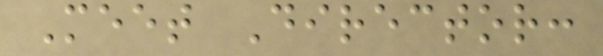Meet Director:
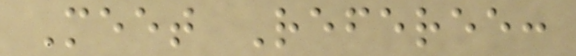Meet Referee:
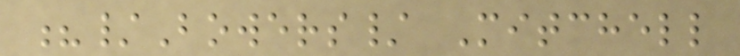?/Bowers/ Mitchell
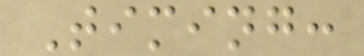Timing:
